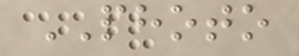PHOTO
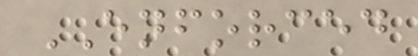ENFORCED
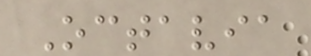Octavia
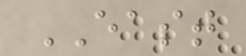EAST
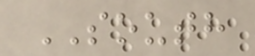SOUTH
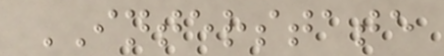INTERSTATE
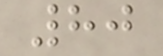80
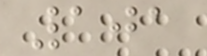101
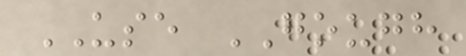USE GOUGH
